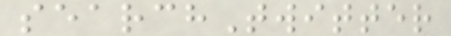searchTwitter
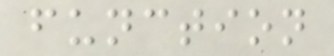function
